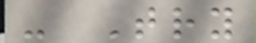- Try
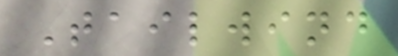Tailwind
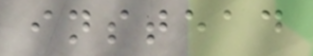instead
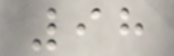98
